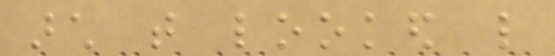arch that looked like
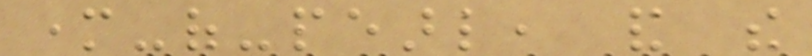mother-of-pearl, and the
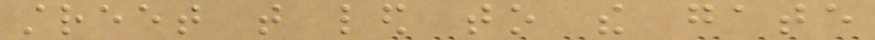street that led to the gate
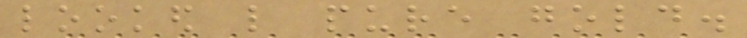looked like pure gold.
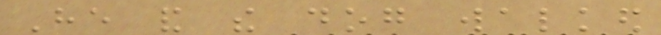He and the dog walked
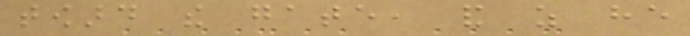toward the gate, and as he
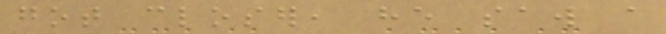got closer, he saw a
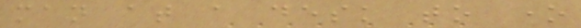man at a desk to one
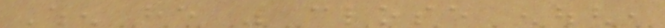When he was close enough,
